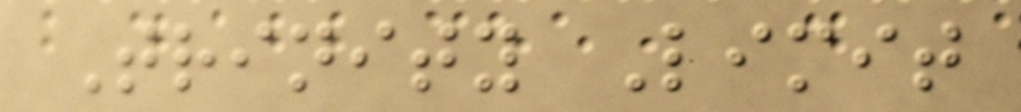Trinity Limit
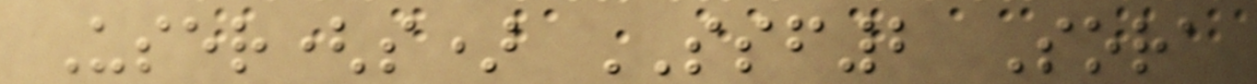User(s) SSF2 Sora
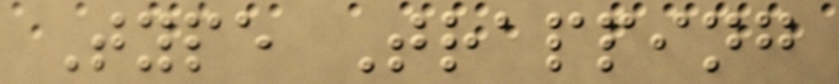Type Trapping
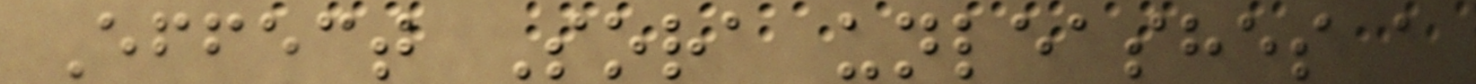Effect Sora unleashes a
